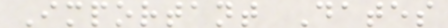Important Dates
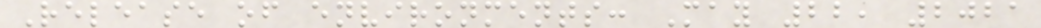Release of environments: May 22, 2021
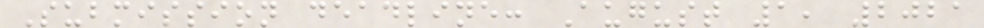Submission deadline: August 1, 2021
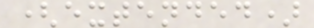(extended)
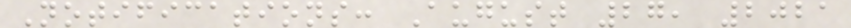Notifications: August 27, 2021
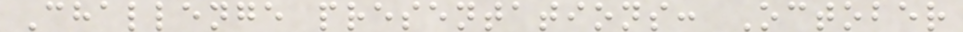Challenge presentations: October
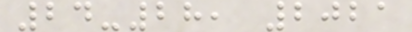24-28, 2021
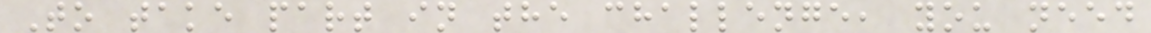To take part in the challenge, you need
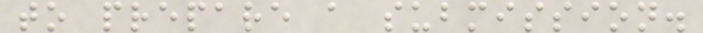to prepare a submission.
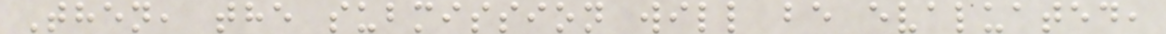Then, the submission will be evaluated,
